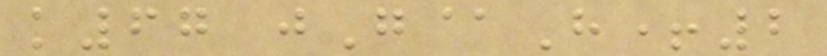k67 jG@H+2
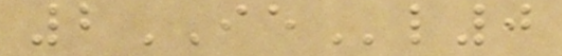2IEl0
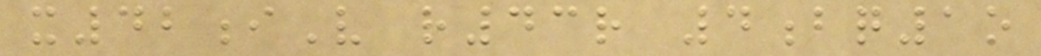x42iV r43r 4bq1o
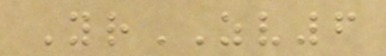YrZV6
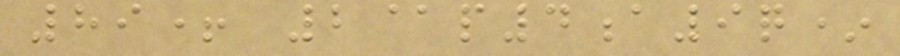89+ 2@p4a9q*
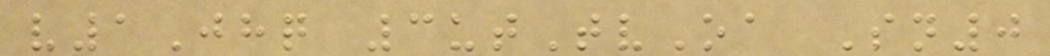v1Jhq 3utTvOa Sn0
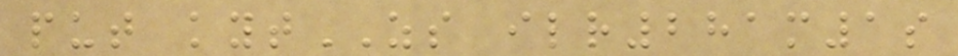put kytZS ilr281m1s
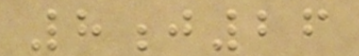8j26
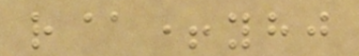r@+yhj
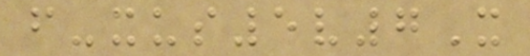f-xus5v7X
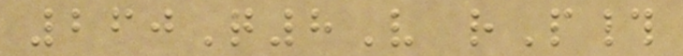260Q8V rP#
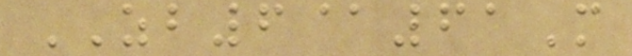ZB6@61M
